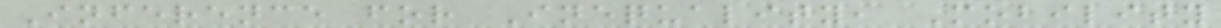Inference for Inequality, Mobility
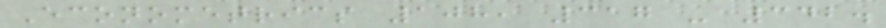Econometrics 108, 317 - 342.
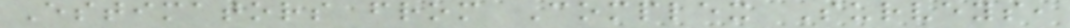Estimators from Complex Surveys,
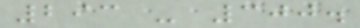293 - 300.
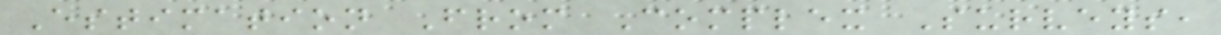Estimation From Complex Surveys,
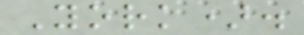York).
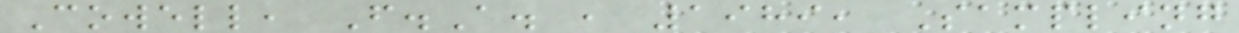Cowell, F.A. , 1989, Sampling
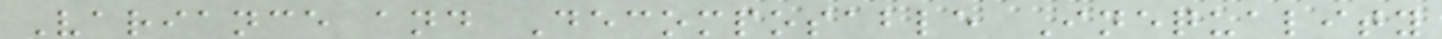Variance and Decomposable Inequality
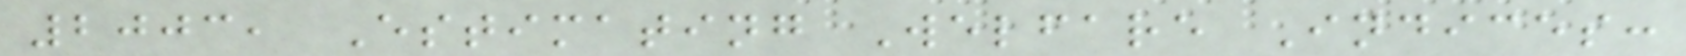2003, Estimating Welfare Indices:
